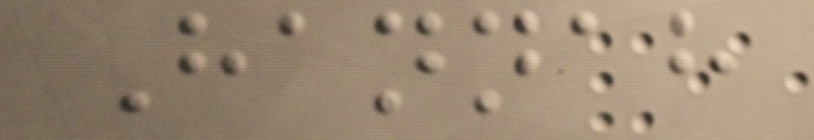Hannah
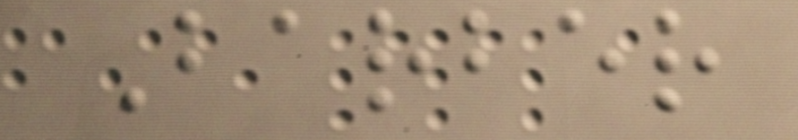Barber
